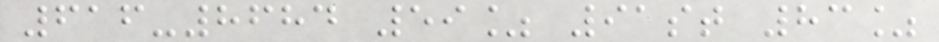616-8684 59% 91st 83%
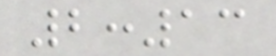2:13
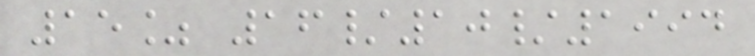15% 16/10/1994
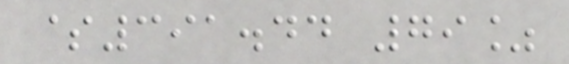$391.44 79%
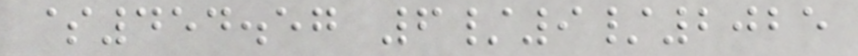$454.57 6/9/2025
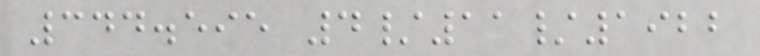344.595 4/11/1922
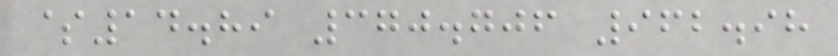$14.89 370.706 962.98
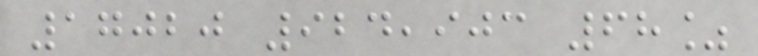17020 924,903 68%
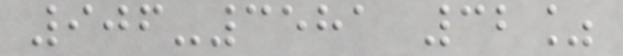906-3581 32%
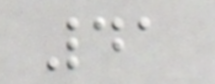41
